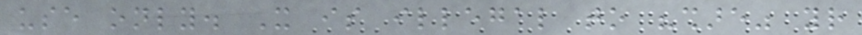use only. It is illegal to "share" your
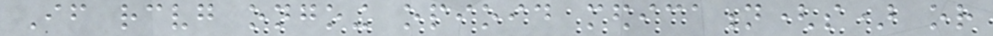If receiving ongoing opioid medication(s) or
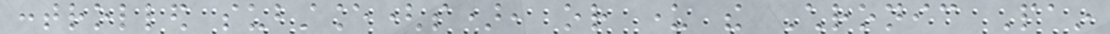controlled substance(s), or under the Chronic Pain
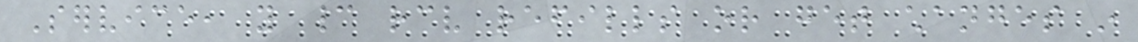Service, you cannot receive refills or get changes in
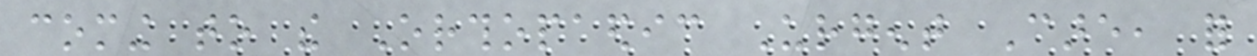coming to the Orthopaedic Urgent Care, for
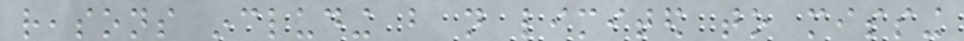reasons including but not limited to missing
